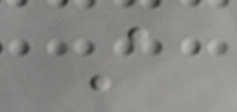A
